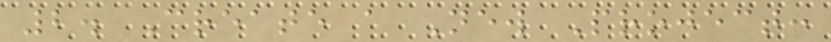2. Create a New Project:
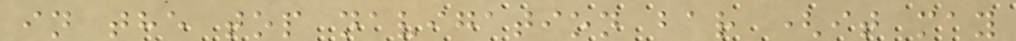in the top navigation bar (it may
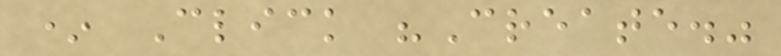* Click "Create."
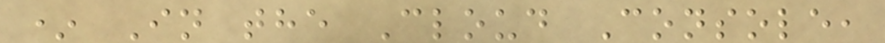* In the Cloud Console,
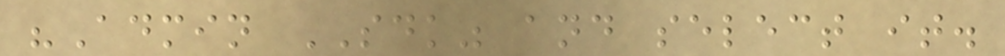"Admin SDK" and select it.
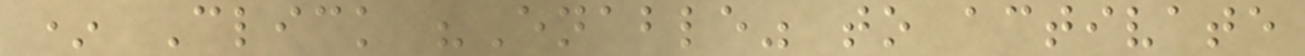* Click "Enable" to activate
